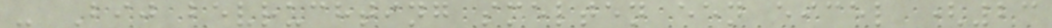- Bij bevruchting smelten een eicel (23
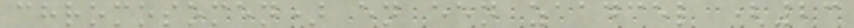chromosomen) en een zaadcel (23
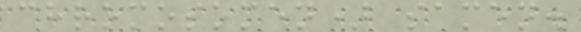chromosomen) samen.
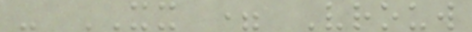- XX = Vrouw
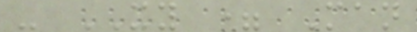- XY = Man
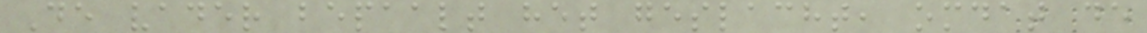De vader bepaalt het geslacht, omdat de
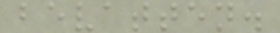bevatten.
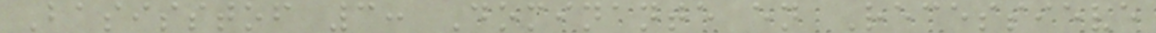Basisstof 3: Dominante en Recessieve
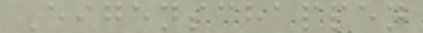Eigenschappen
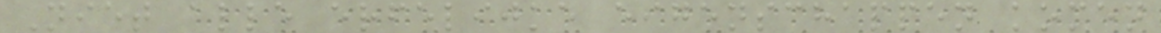Niet alle erfelijke eigenschappen komen
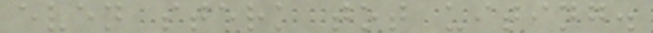even sterk tot uiting.
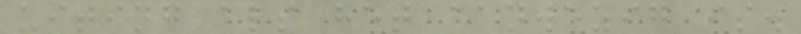uiting als het aanwezig is.
